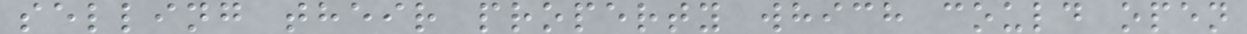selling their property which could open
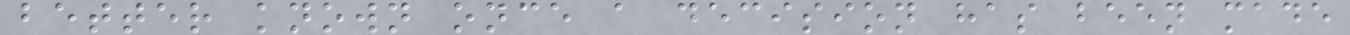better known once a decision has been made
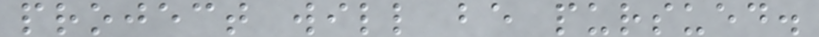project will be pursued.
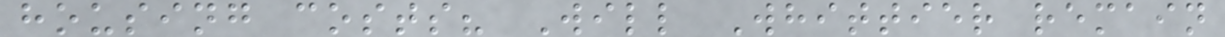housing costs? Will Whittier remain
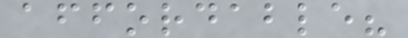affordable?
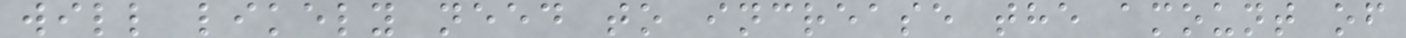will likely need to increase the amount of
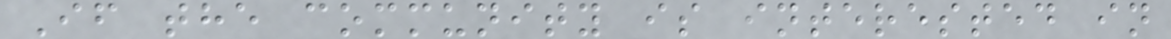If the community is interested in
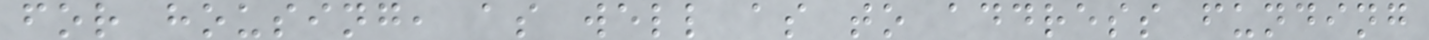for housing, as well as to address funding
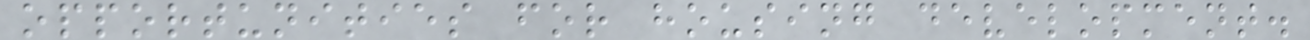opportunities for housing development.
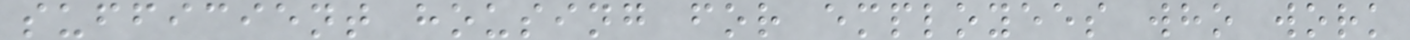sufficient housing for employees who work
